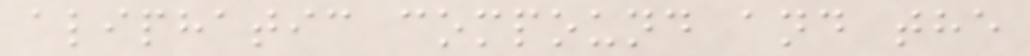aliphatic compound and the
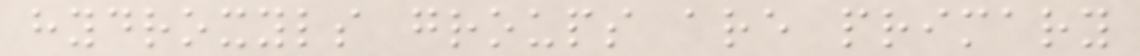hydroxyls groups are primary
